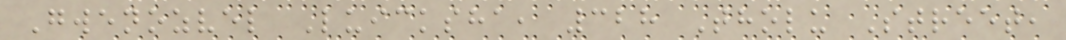Gwenozvel Luicksha, 328 Tholu Street,
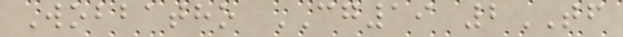Wobbatho CG19 2TF
